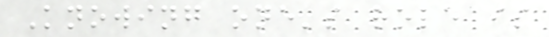Knowing one's role is
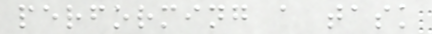performing a task
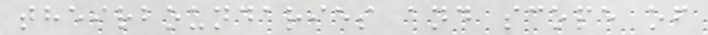theirboundaries and scope of
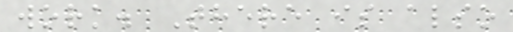work. There is also
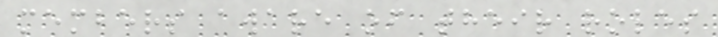members aware of their roles
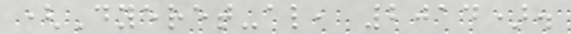(Dyeret-al, 2014).
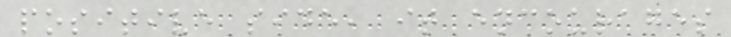positive side, it encourages
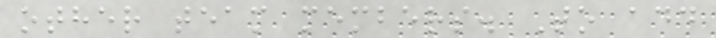other team members. To add
